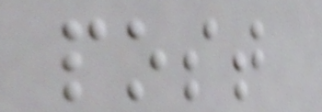post
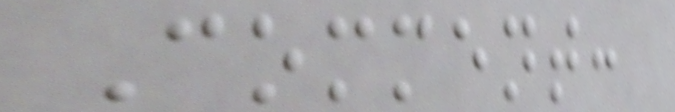Comment:
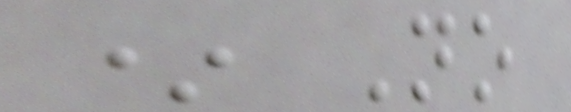* No
